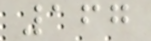167
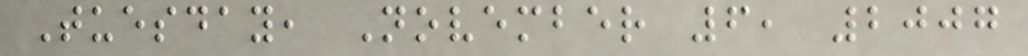Tuesday, November 6, 2007
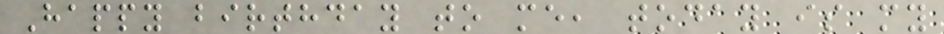Happy birthday to me, today is my
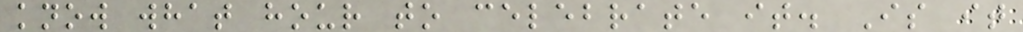know what hour to celebrate it. Is it
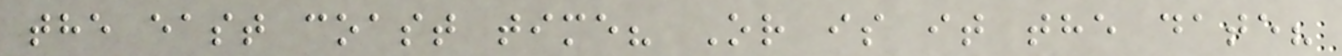the east coast time? Or is it the date?
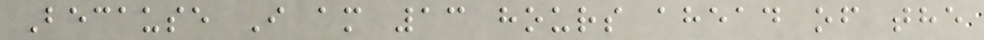Because I am 13 hours ahead of the
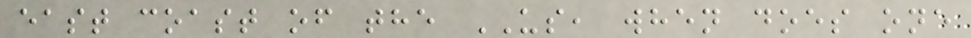east coast of the US, when does one
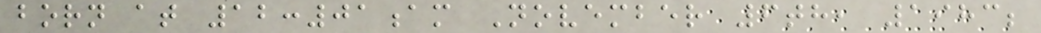born at 12:01am November 6th, 1983;
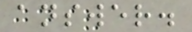answer.
